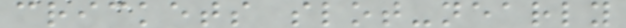crickets slot-nearly
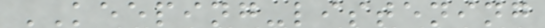KEEPING-listening
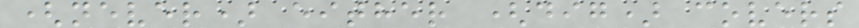(never) either (dig) covers
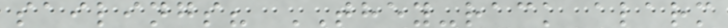sailings? THEY-rack alarm
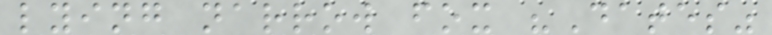lying narrow fox "Dates"
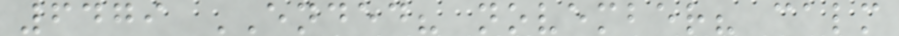6479 ENDED? november? calm
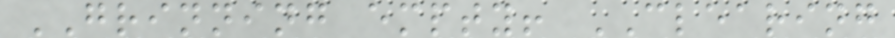GRINNING empty! CLEARING
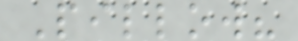Pillow?
